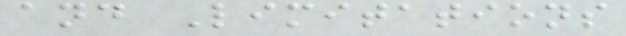and Limitations
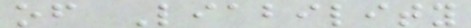of Liability
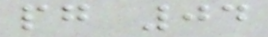pg 04
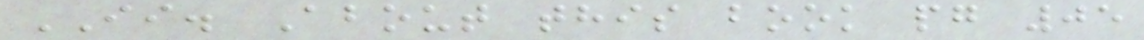II. About this book pg 05
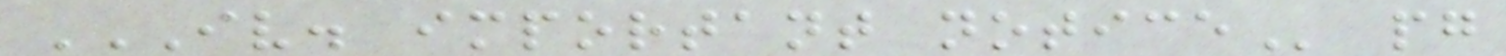IV. IMPORTANT NOTICE pg
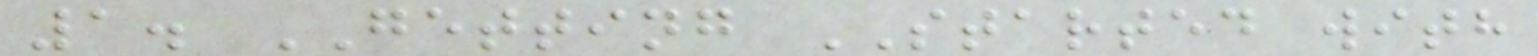1. GETTING STARTED with
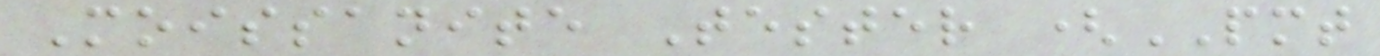Moissanite Tester (PMT
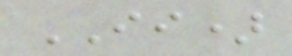II)
